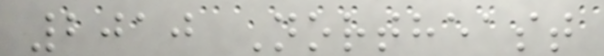2010 Northeast
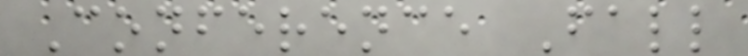Conference Fall
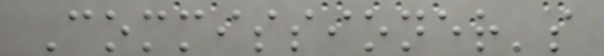Commissioner's
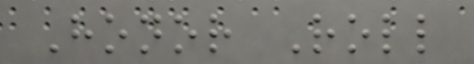Honor Roll
